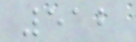512
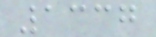1337
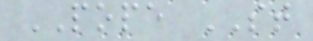POPE ST
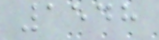1548
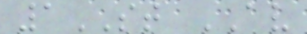1ST AV
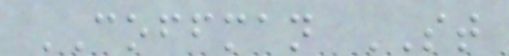COFFMAN ST
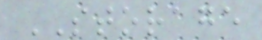STORAGE
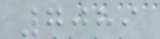7089
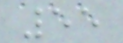55
